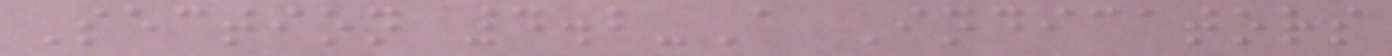Section 4.2-A Indicators
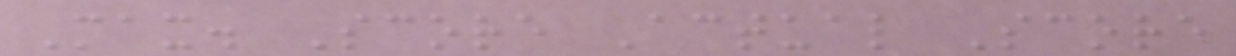Max. Score Actual Score
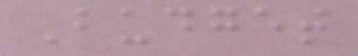Budget
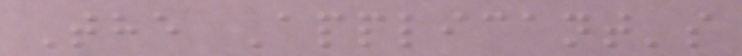The Applicant's
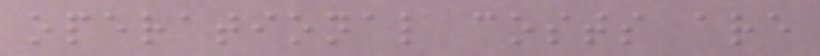operational costs are
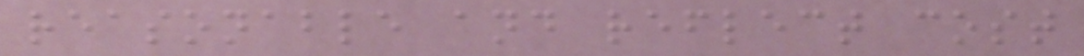reasonable and reflect cost
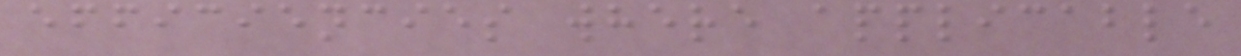efficiencies where applicable
